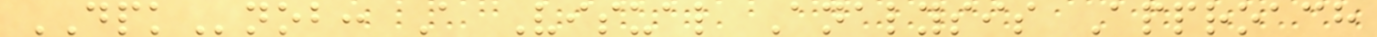DPKnob: A Visual Analysis Approach
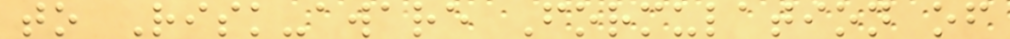to Risk-aware Formulation of
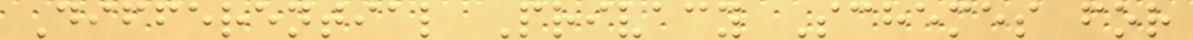Differential Privacy Schemes for
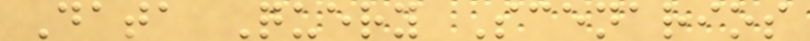Data Query Scenarios
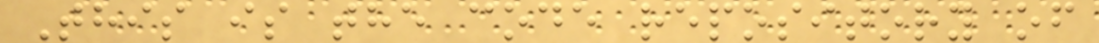This is the code repository of
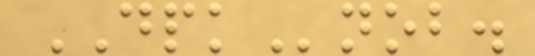DPKnob.
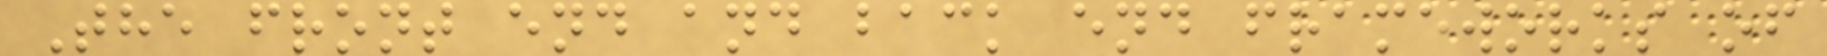The front end and back end frameworks of
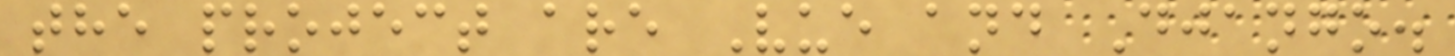the project are Vue and Django.
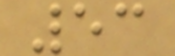53
